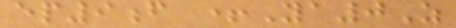ep9f +Ya0Z
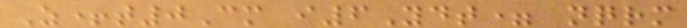Z+t0Cm i6Ydt= nqrm
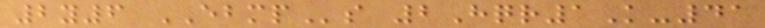2y6 EBMPs 2Hqr1K-41
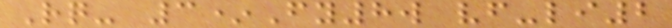Rq- 3*Fy8w vf-li2
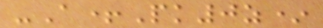-A+Pk0z*
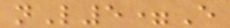nL5=E
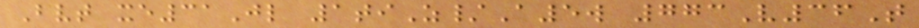Bvt xe31Jl 1tiZ/A5w 773V36T
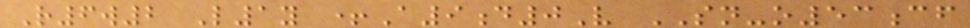R6w2 L1y +A9d0V SN-o53cf
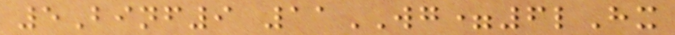5Binf9 11WG=6lHx
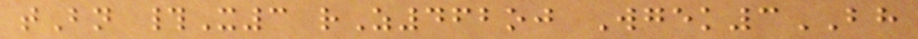tBn #X3 rZ462oj Wgek3BH
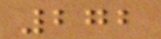272
